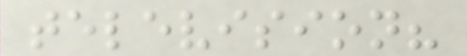television?
